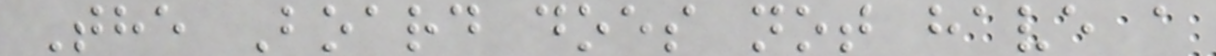The Board does not have a
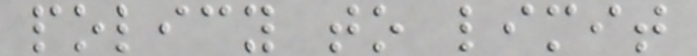policy to limit
